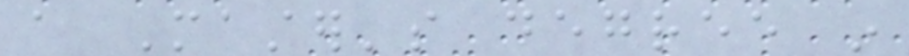a Master's degree in
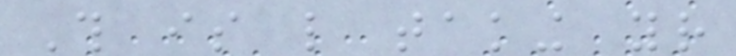This is like taking your
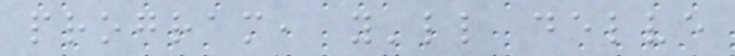program, you'll delve
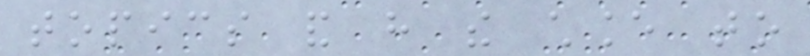topics and have the chance to
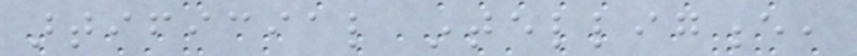artificial intelligence,
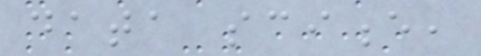data science,
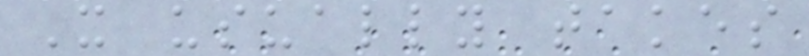It usually takes
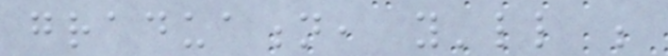graduation, you'll be
